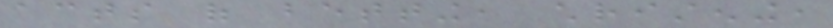acts of betting, christening,
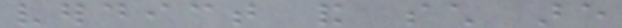verdict and such are
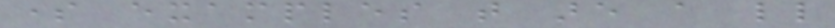some examples that are a little
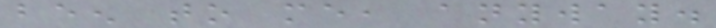been to me, anyway.
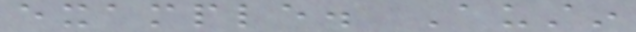example. Austin
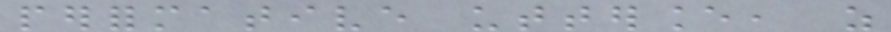performative utterance, as
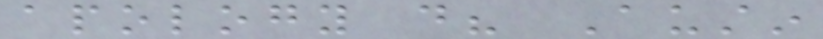apology do? Austin
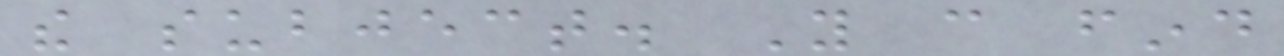the subject. You can find
